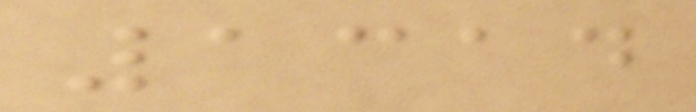1314
